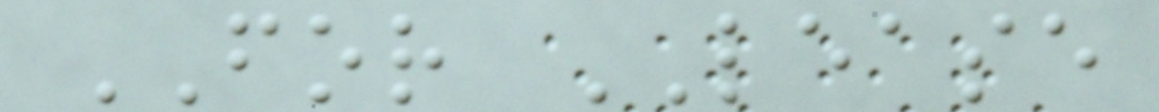FOR LEASE
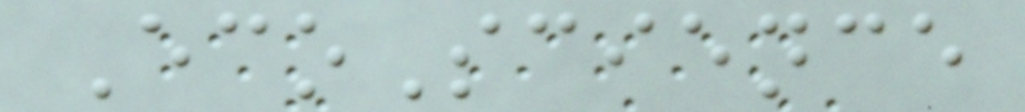EcoScience
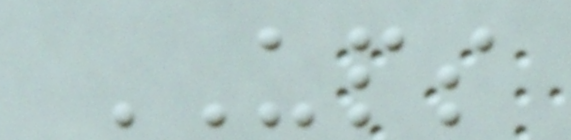UPS
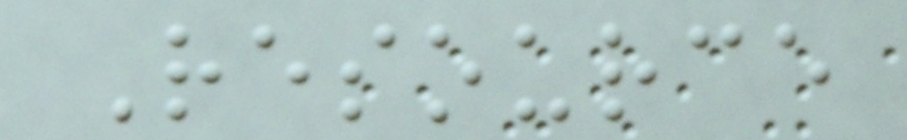Resource
